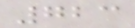723
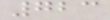723
